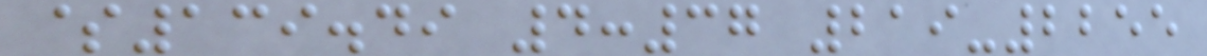$139.49 4:37 219-2255
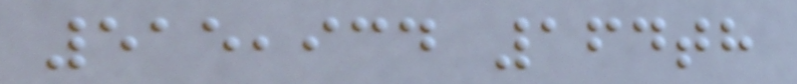515,934 164th
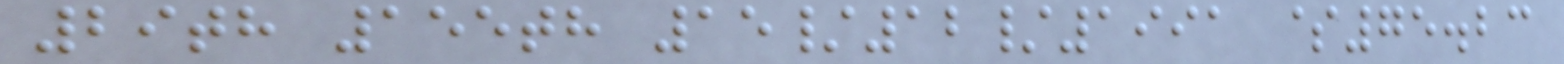29th 155th 15/12/1991 $75.23
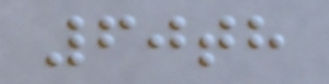60th
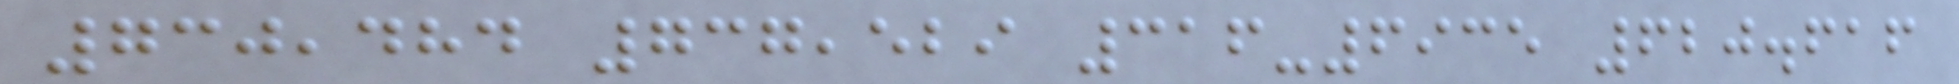730,484 737,529 316-6935 620.616
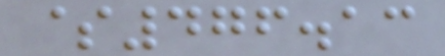$476.13
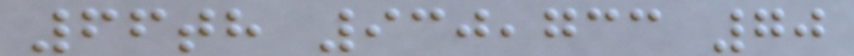66th 930,733 70
